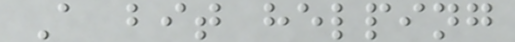A bit helping
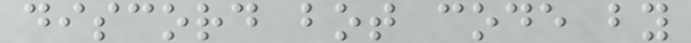discord bot code by
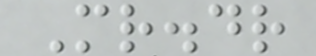Mr.dr
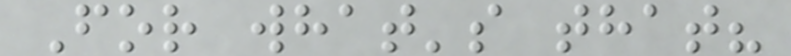For what's that?
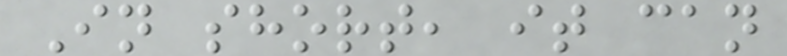In short, it can
